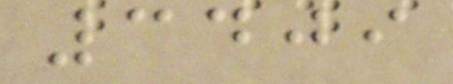3409
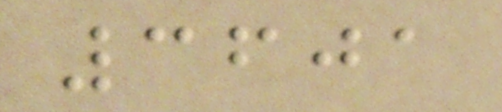3601
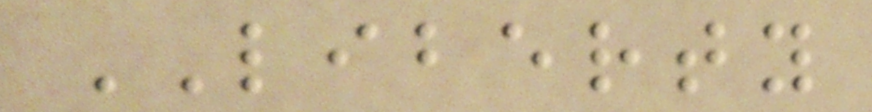LIBERTY
